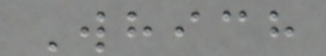Which
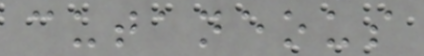cutaneous
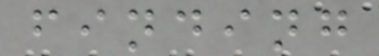finding
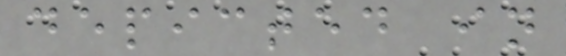depicted in
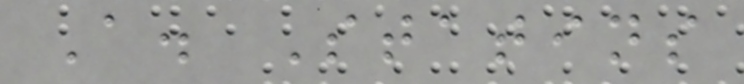A. Statins
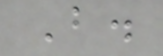B.
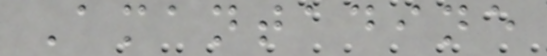Amantadine
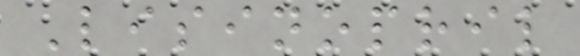Lisinopril
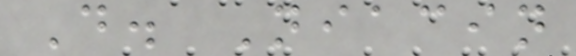D. Niacin
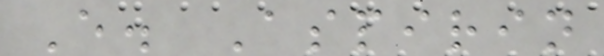E. Aspirin
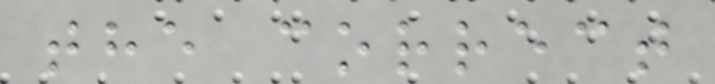the correct
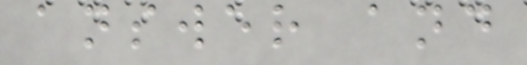answer and
